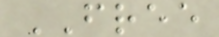FREE
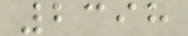2398
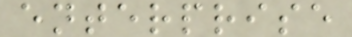enterprise
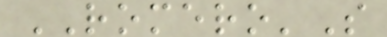ROMERO'S
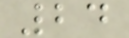24
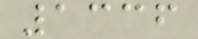1336
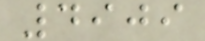4909
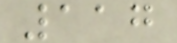117
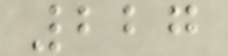227
